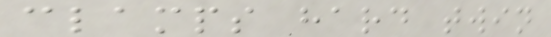clamps hard twin
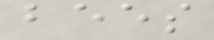bees
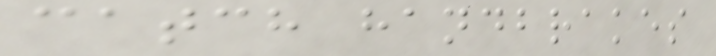catch handbrakes
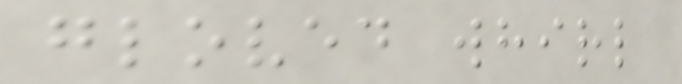gloved whirl
